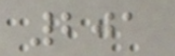201
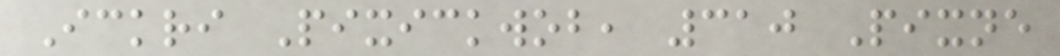Ickri Pixickwob, 310 Pixne
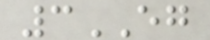3EG
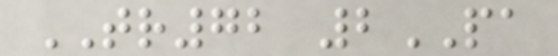TR72 2PA
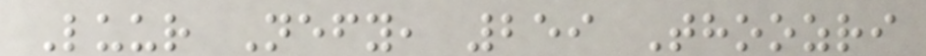Luur Nefy, 259 Thoozri
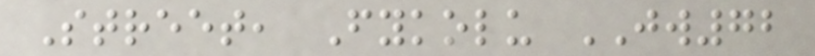Street, Fykolu JW72
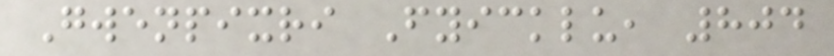Gwenpixri Fyicklu, 804
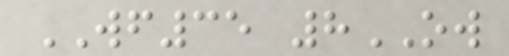WF35 8OW
